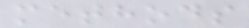methods
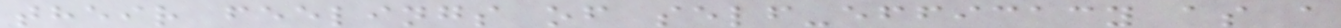their feelings of self-efficacy as a
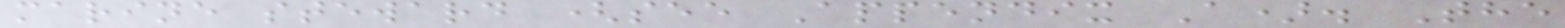marine steward (see Appendix A). The
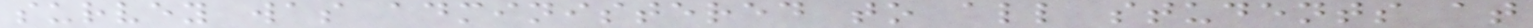survey was administered to all students at
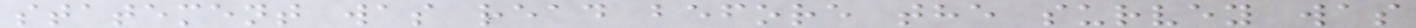statement was read before the survey was
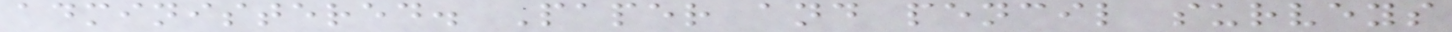administered. Paper and pencil surveys
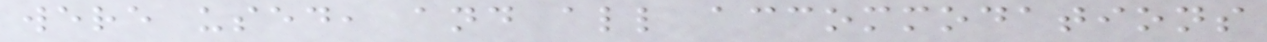were used, and all accommodations
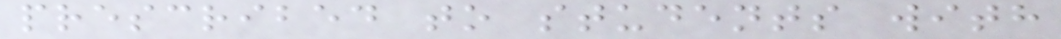prescribed to students with
